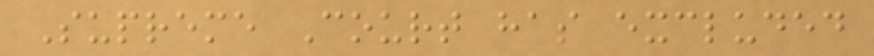Supreme Court has excluded
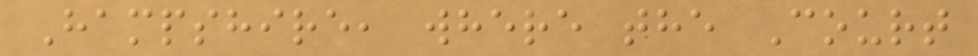Hampshire, where the Court
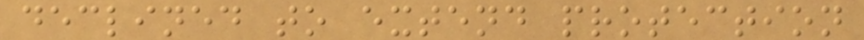declined to extend protection
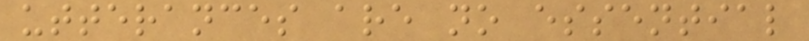utterances are no essential
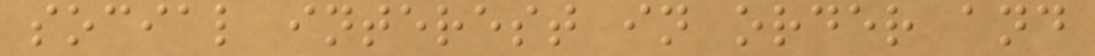social interest in order and
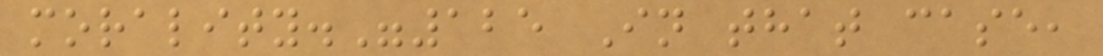morality."125 In that case,
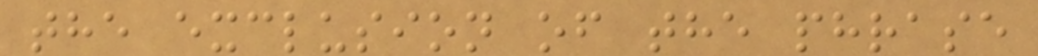the exclusion of the phrase
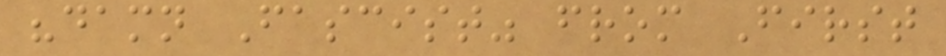"damn Fascist" from First
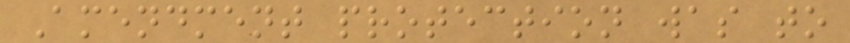Amendment protection was to
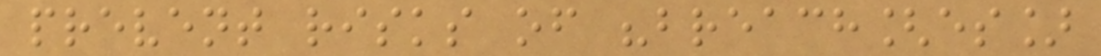prevent risks of "breach[es]
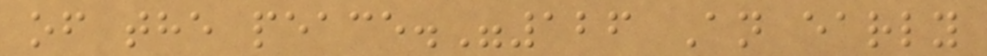of the peace."126 An early
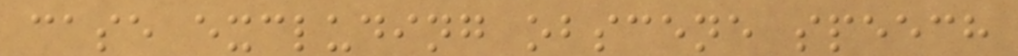case excluding obscene speech
